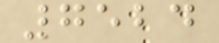7524
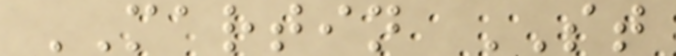MARTIN ST
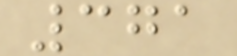371
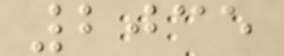2035
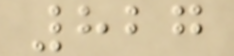827
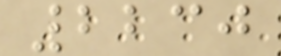2230
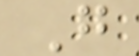G
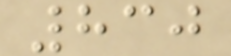830
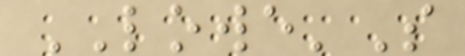LOWE'S
